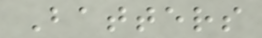Batters
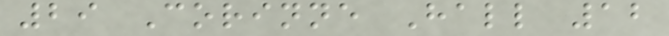29 Corinne Hall 12
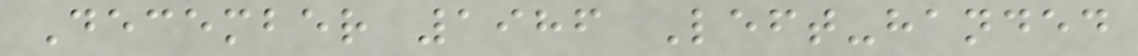December 1986 Left-handed
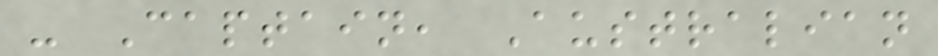- Captain, Australian
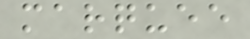marquee
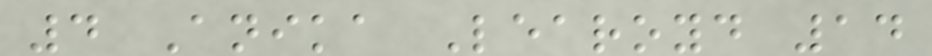4 Anika Learoyd 14
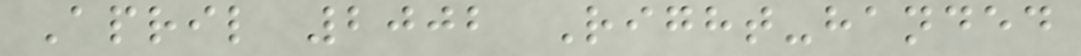April 2002 Right-handed
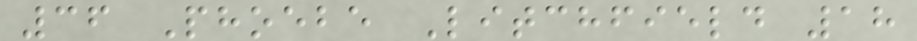36 Phoebe Litchfield 18
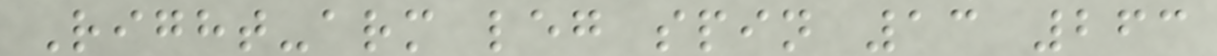Right-arm leg spin 13 263
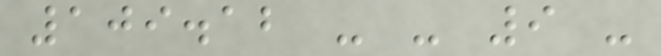109.12 - - 9 -
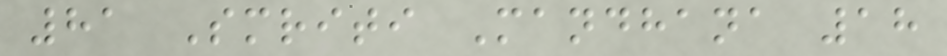81 Smriti Mandhana 18
